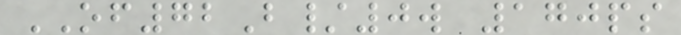OF72B/0w 170ps
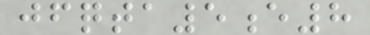jfqta5e8
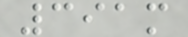391m
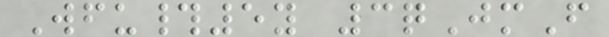Wfu#5y 3qJmF
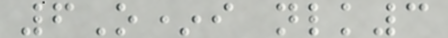6O*i nlk3
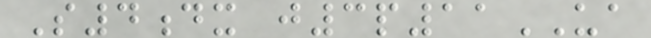S4dx j3p11UA
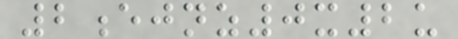2ejnz0x2u
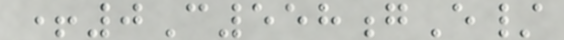+0C558gE/
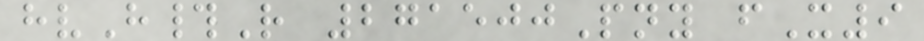hvH#R 271500Pny fX9
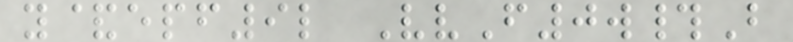y&epf9l VvF0w#B
